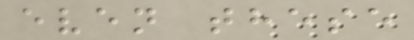even these
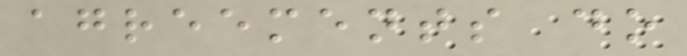agreements do
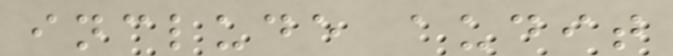include audit
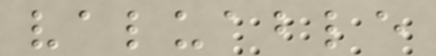valuable
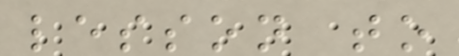lesson to
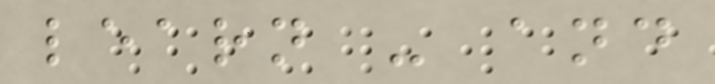learn - and
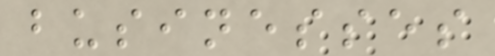businesses
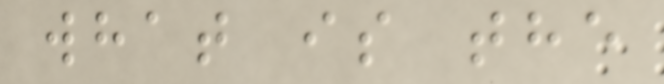what is the
